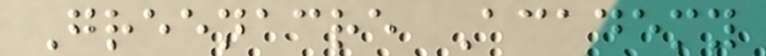Greenacre Academy
